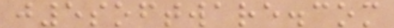j5software.com
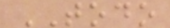TODO
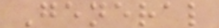General
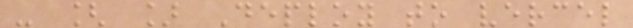- [ ] Deploy to vercel
